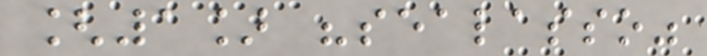[1] "sealasso"
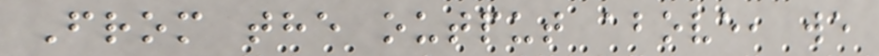From the output above, we
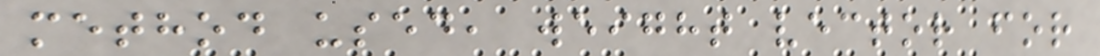method used, weight vector for
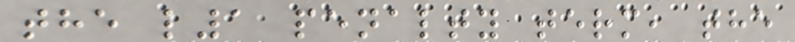the l1 penalty term, the
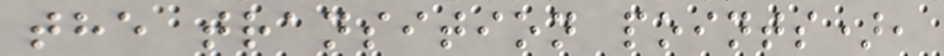the transition points),
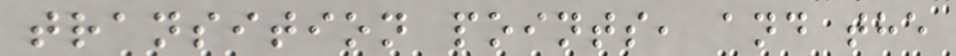transition points, and the
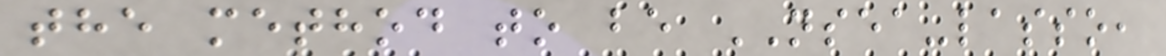the method to be NSEA-lasso,
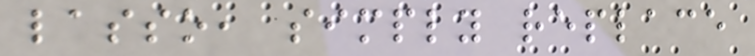lasso, simply replace
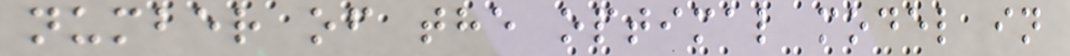number of the optimal model in
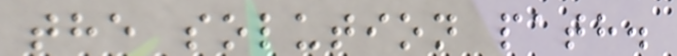the solution path.
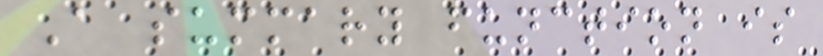A summary function is
